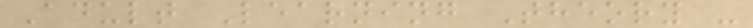Adult Learning Theory -
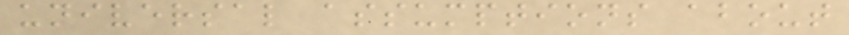universal assumptions about
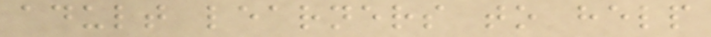adult learners to help
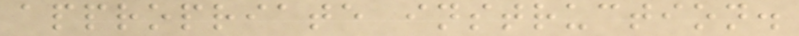appropriate instruction.
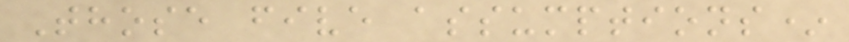Those five assumptions*
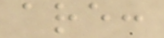are:
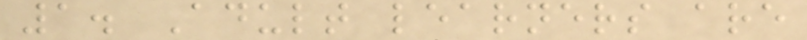1. Adult learners are
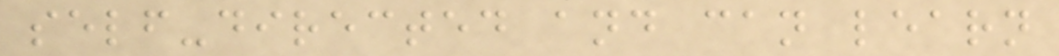self-directed and can learn
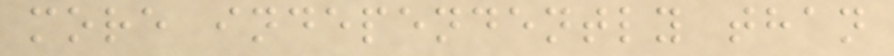more independently than
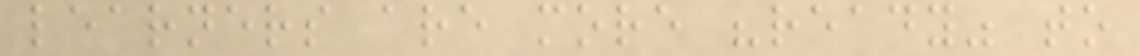learners are more "ready" to
